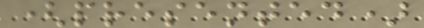(presented)
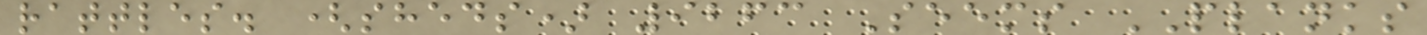rattles. (sheds) 9263 Seems PLANKS
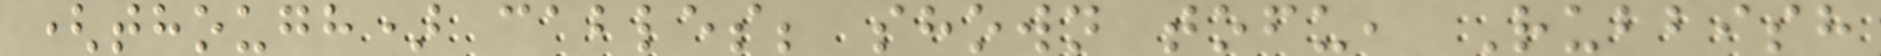(though) cables; shown tofu, Rubbish
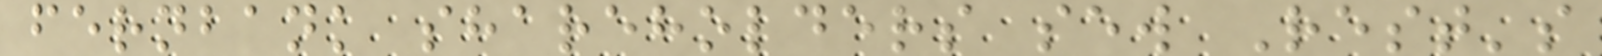fernbank shareholders sew Rest's
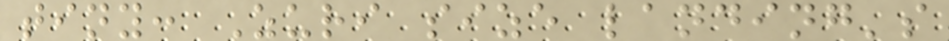tiny: Zuri size landing's
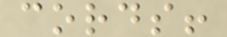cords!
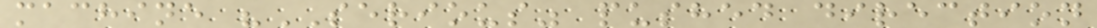machine "SERIOUS" pushed direction
